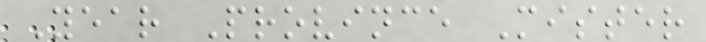Year Province Mister
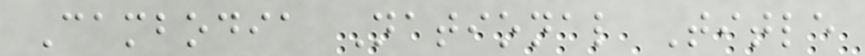Cambodia National Title
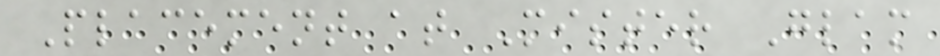Placement at Mister Glam
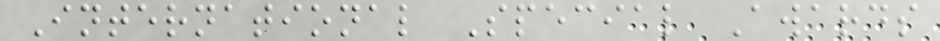International Special Awards
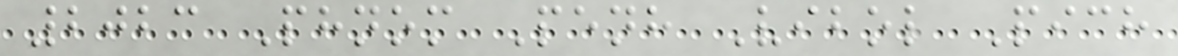2023 Phnom Penh Vibol Pich
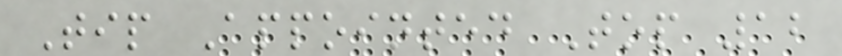Tip Appointed Top 12
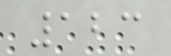123
